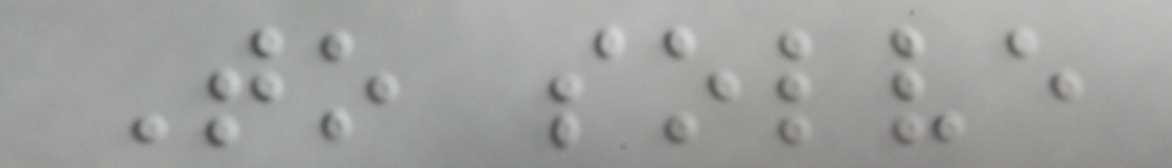To solve
